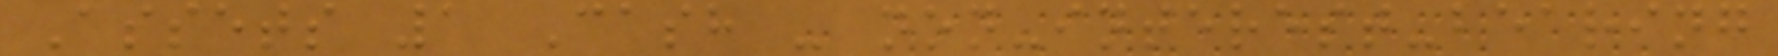Assets 1 Cash - non-interest-bearing
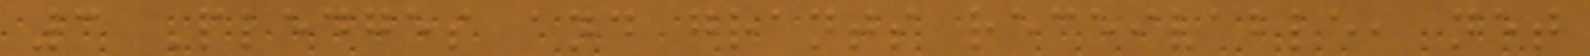3 Pledges and grants receivable, net
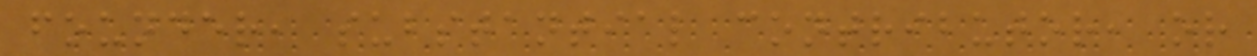founder, substantial contributor, or
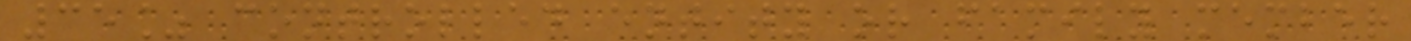35% controlled entity or family member
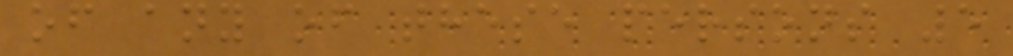of any of these persons 5
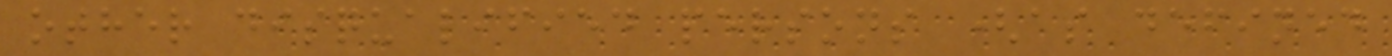other disqualified persons (as defined
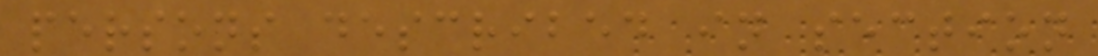persons described in section
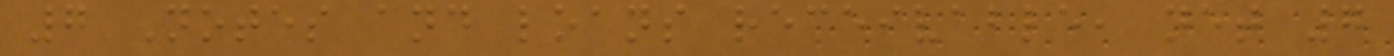7 Notes and loans receivable, net 7
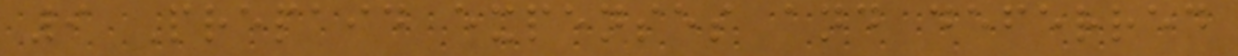9 Prepaid expenses and deferred
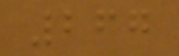267
